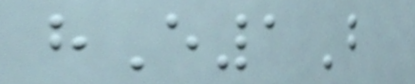hE1B
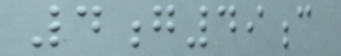4g49c
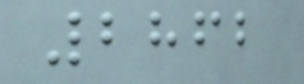2862
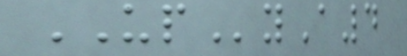UPyA4
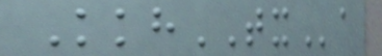KkhTXa
